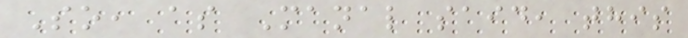So, as Manal said, this
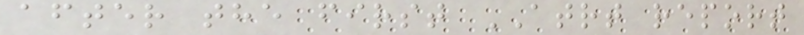after the first ATRT report
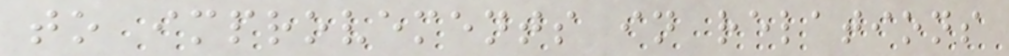to improvements in relations
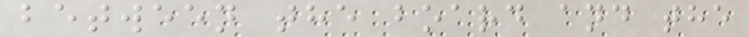between the board and the
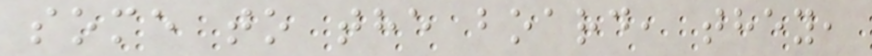some to the board, they,
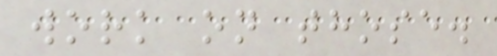work on those.
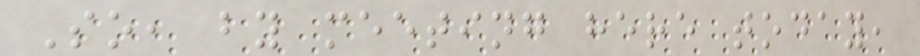So, by meeting here today,
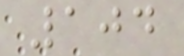104
